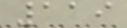119
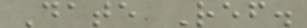Date Ref.
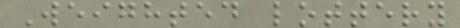Weighted lottery
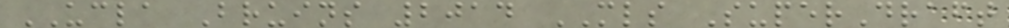UCLA Bruins 2014 MLS SuperDraft
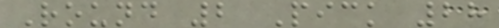Round 2 Pick 28
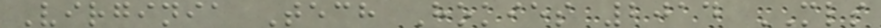Virginia Tech Hokies 2014 MLS
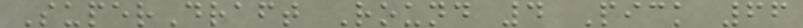SuperDraft Round 4 Pick 66
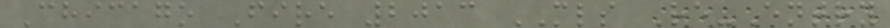Chicago Fire 2013 MLS Re-Entry
